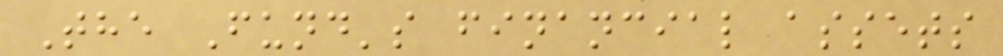The Fund's financial assets
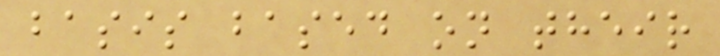basis based on their
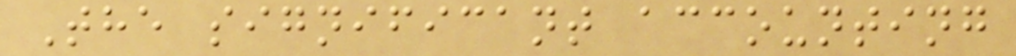The significant accounting
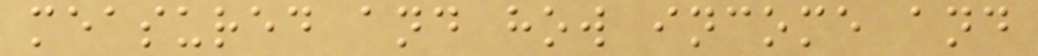measured and how income and
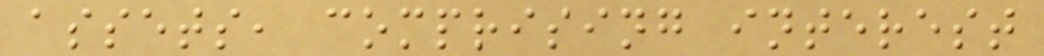assets, comprising interest
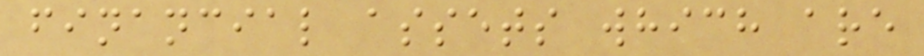financial assets which are
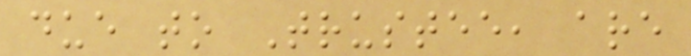due to Trustee, are
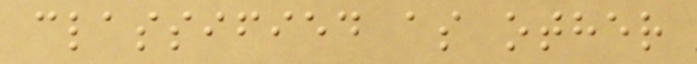classified as other
